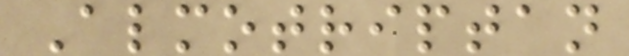Almotriptan
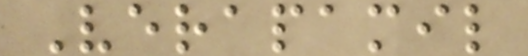Verapamil
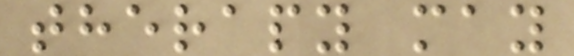therapy may
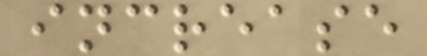increase
